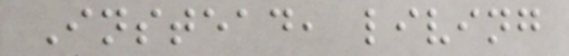Instead, living
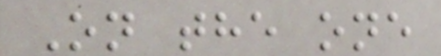On the one
